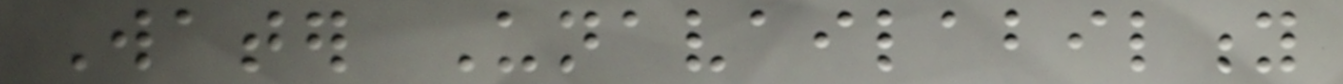Water Unavailability
